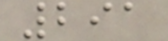291
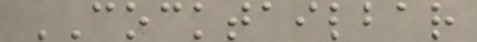COCKTAILBAR
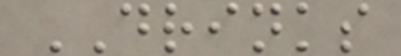DRINKS
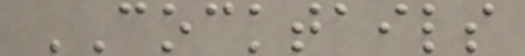COCKTAILS
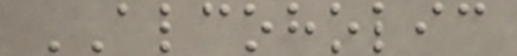ALCOHOLIC
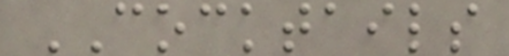COCKTAILS
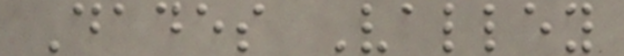Dades Valley
